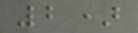2)
